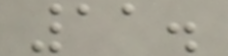11.
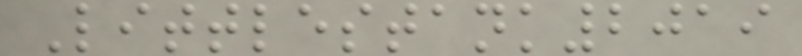Littlestank2019
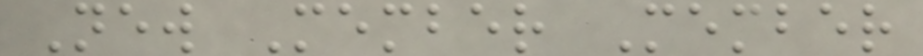New Member Member
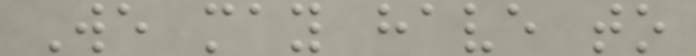We may have to
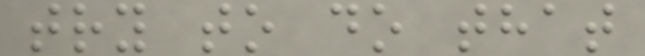try to do that
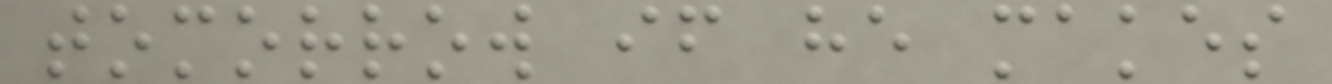tomorrow if he makes
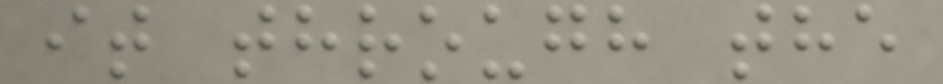it through the
